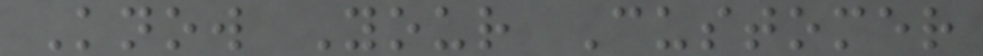Know Your Customer
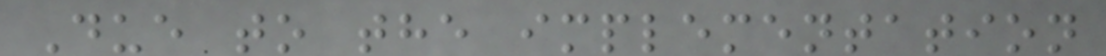Due to the implementation
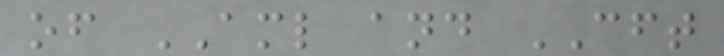of AML and CFT
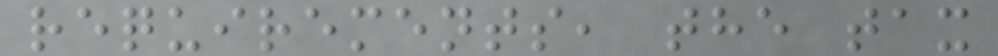requirements, the tax
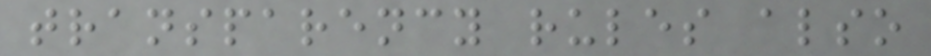transparency rules also
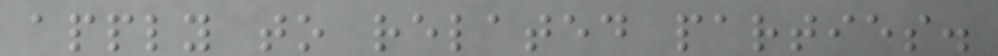apply to related parties.
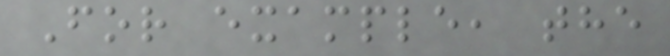For example, the
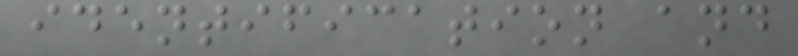identification and
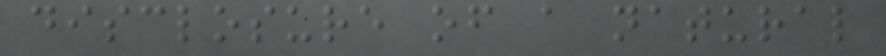disclosure of a natural
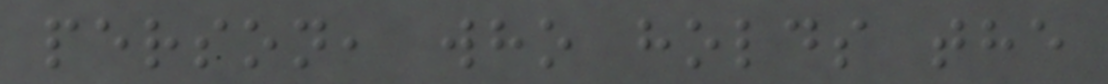person, who holds the
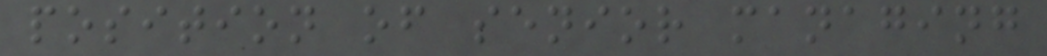position of senior managing
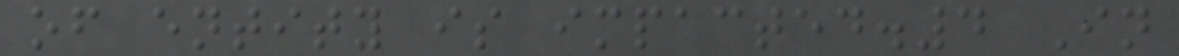of entity is impacted.4 In
